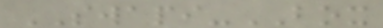SWAPI-BOX
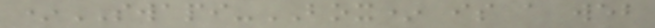*SWAPI-BOX* is a web
